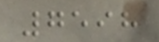7598
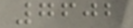7602
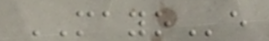MAYOe
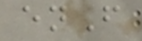enF
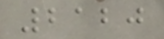2120
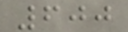600
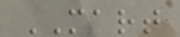MART
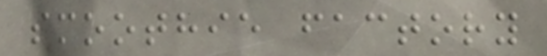smoothie factory
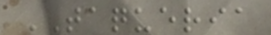TAQUERIA
